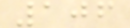106
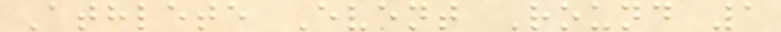Athlete Event Round 1
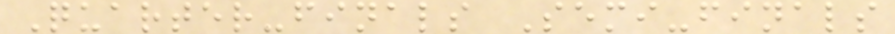Quarter-finals Semi-finals
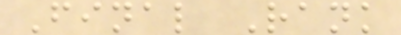Final Rank
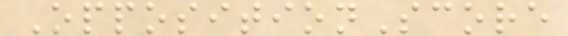OppositionScore
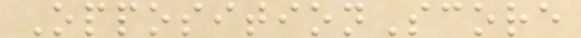OppositionScore
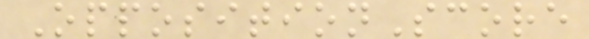OppositionScore
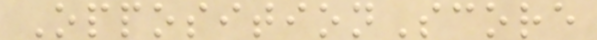OppositionScore
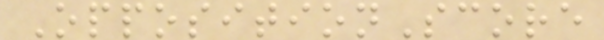OppositionScore
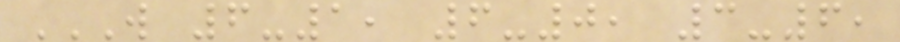W 6-1, 6-0, 3-6,
